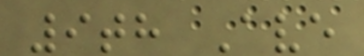9th Ave
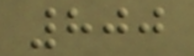800
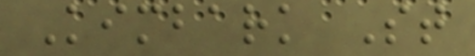Kimbark St
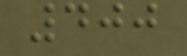400
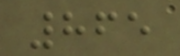865
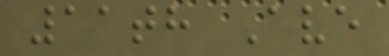11th Ave
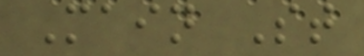Main St
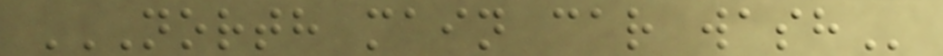NORTH MAIN CAR WASH
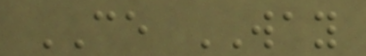CE WAY
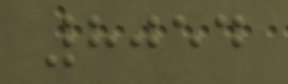8054
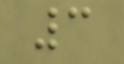3
